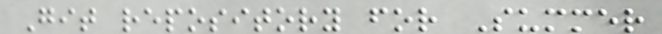Git repository for Summer
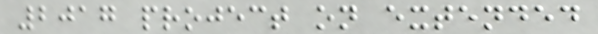2017 project on extended
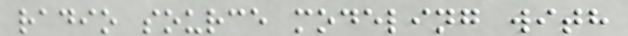radio source modeling with
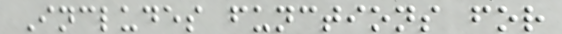Includes functions for
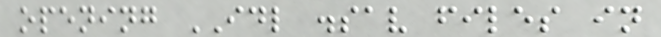opening IDL .sav files in
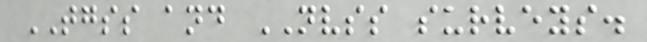TGSS and NVSS surveys.
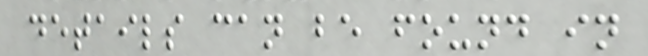details can be found in
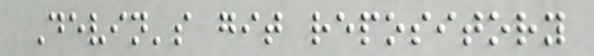Devin's git repository
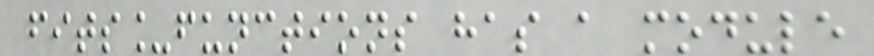fits_functions has a module
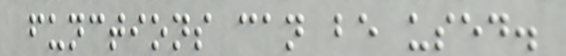functions can be used.
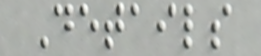Details
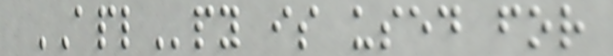APLpy is used for
